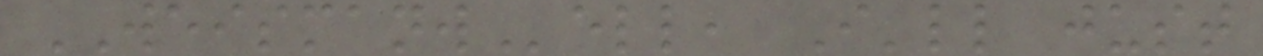WEISMANWell, I'll just
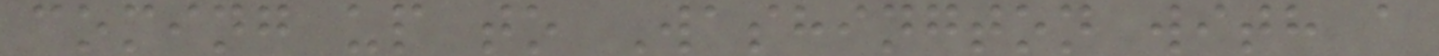coming up to Washington with a
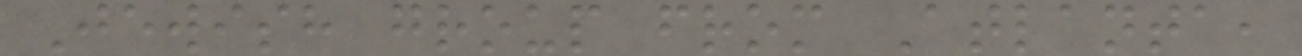Jewish group from Atlanta,
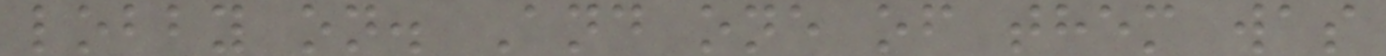lobby on. And one of them was
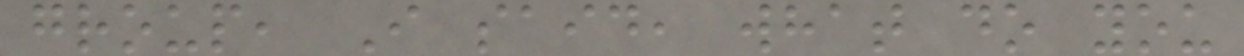group, I said, what do you
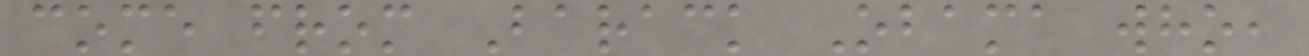come from Barack Obama who,
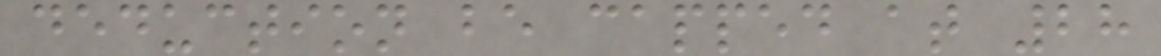deduction be capped at 28
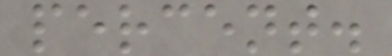percent.
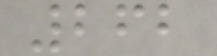262
